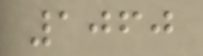1060
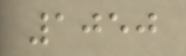1050
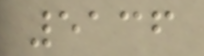5136
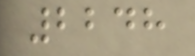2248
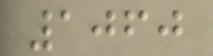1060
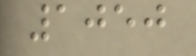1050
